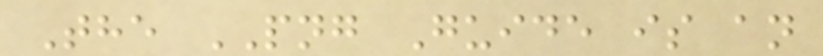The PNG Guide is an
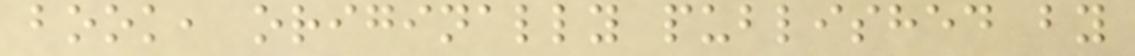book, originally published by
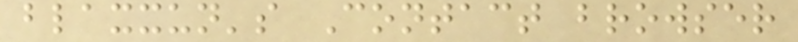blaxxun's Contact browser
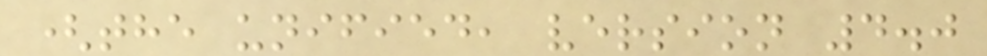(the unified, version 4.0
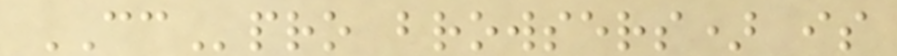CCpro browsers) is
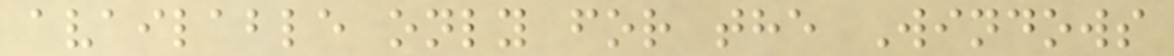available only for the Windows
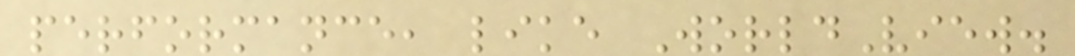performance, like WorldView.
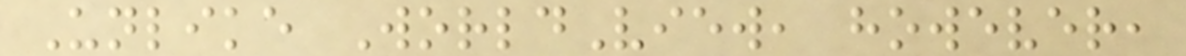Unlike WorldView, however,
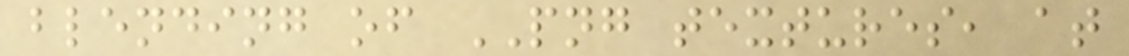blending of PNG textures, at
